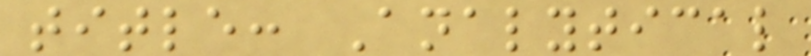title: Analytical
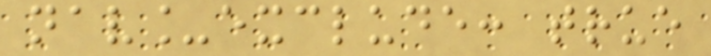nav_exclude: true
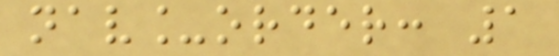nav_order: 1
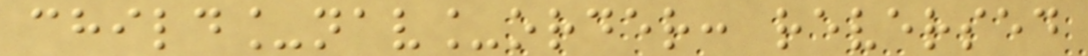child_nav_order: reversed
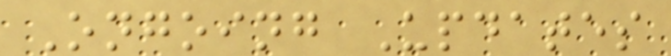Ongoing Updates
